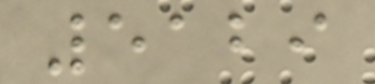5129
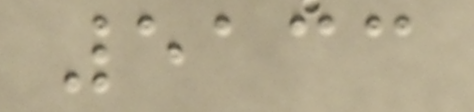5133
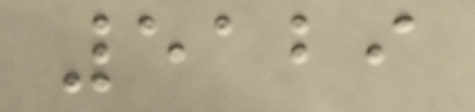5129
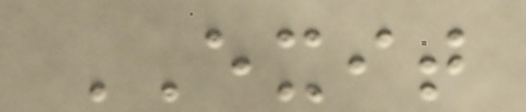EXIT
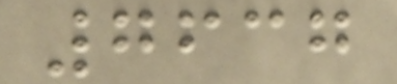7637
